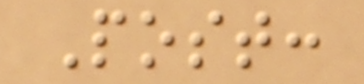Post:
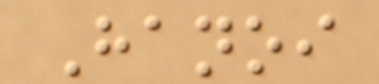Hanoi
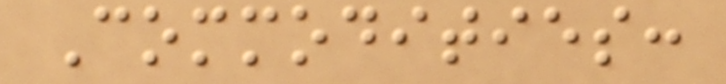Commodities:
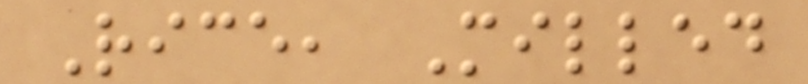Rice, Milled
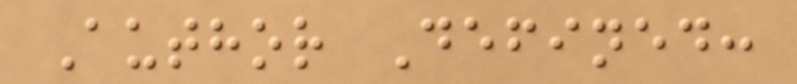Author Defined:
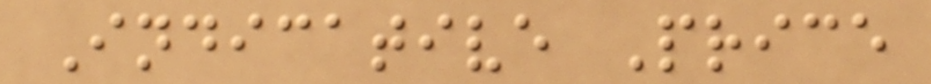Indicative Price
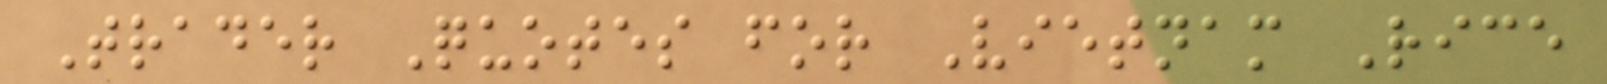Trader Quotes for Vietnam Rice
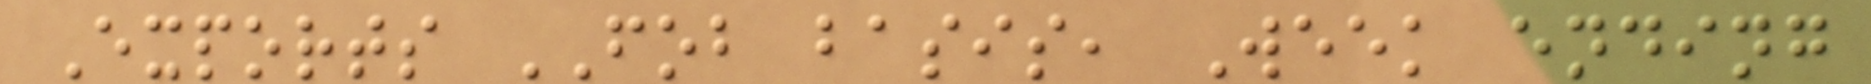Exports FOB basis, Week ending
